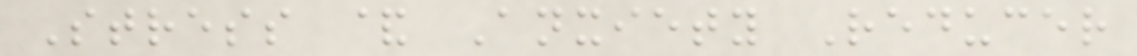Stress & Anxiety Reducer
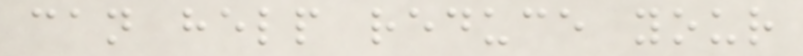can help reduce your
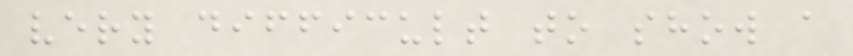very difficult to show a
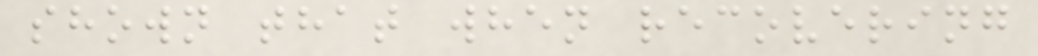shown that when recovering
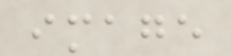image
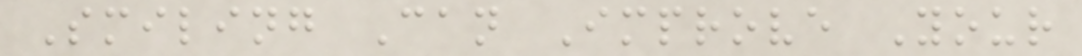Smiling Can Improve Your
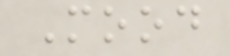Mood
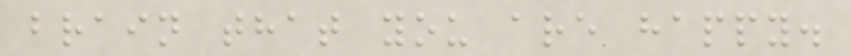brain that you are happy.
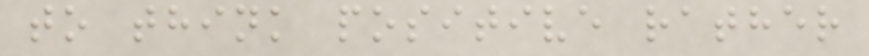to think positive rather
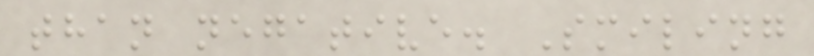than negative. Smiling
